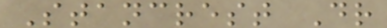Stancrest Dr
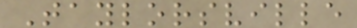Taylorsville
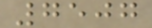7507
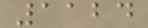1124
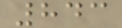843
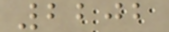2202
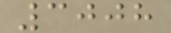3008
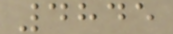4845
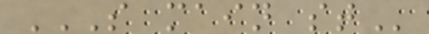S MAIN ST
